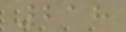218
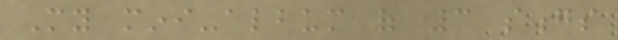My mini-album of 3 songs
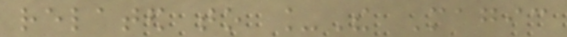related to _The Magic
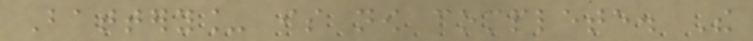Battery_ is now complete. The
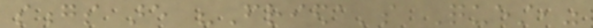songs are "Frieda's Quest,"
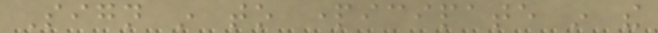Sign in to participate in the
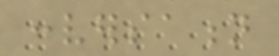conversation
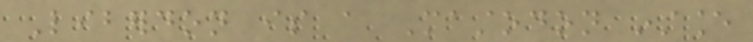Liberdon is a Mastodon instance
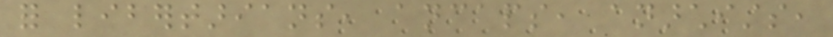for libertarians, ancaps, anarchists,
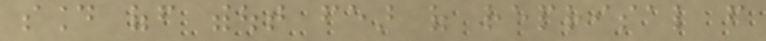sound off without fear of reprisal from
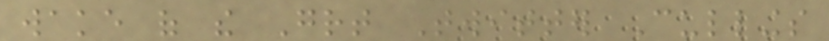wake of the Great Twitter Cullings
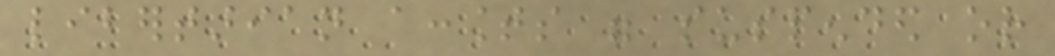libertarian accounts were suspended or
